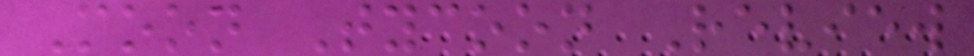Moon Tycoon Review
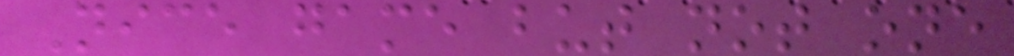Nice game but not one
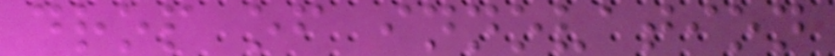drop of innovation
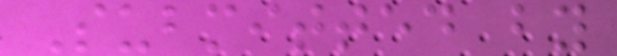Submitted by
